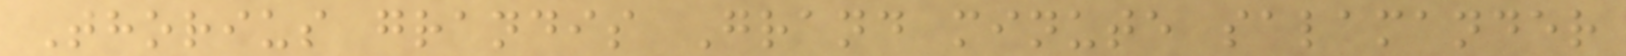Thorius grandis Grand minute salamander
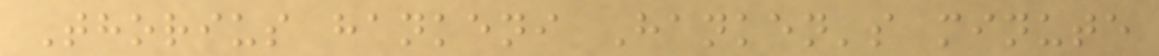Thorius hankeni Hanken's minute
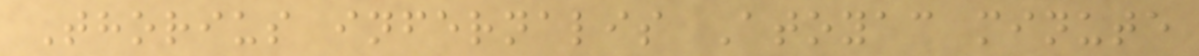Thorius infernalis Atoyac minute
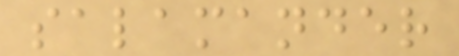salamander
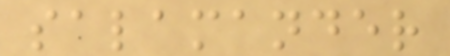salamander
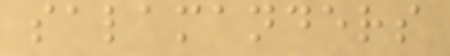salamanders
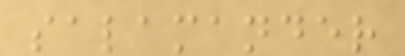salamander
